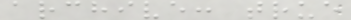archive: true
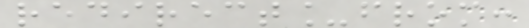redirect_from:
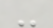-
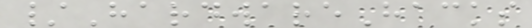/HardwareHacks
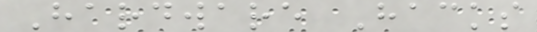Hardware Hacks
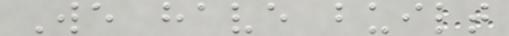We have built
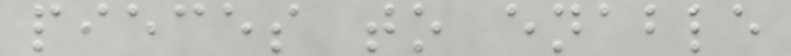pieces to enable
